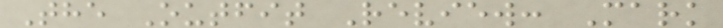The Outfit Review: Mark
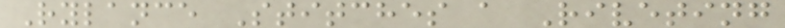Rylance Stitches a Riveting
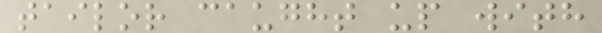tailor caught up with
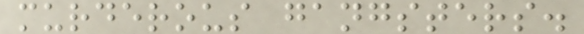murderous gangsters.
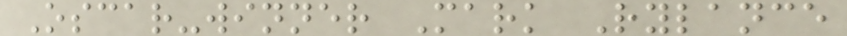Oscar-winner Mark Rylance
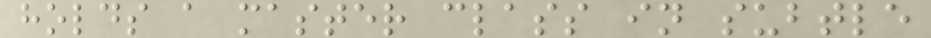holds a master class in subtle
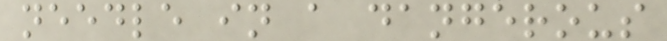needle in a dangerous
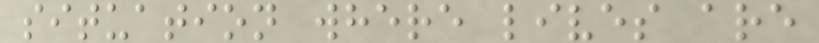situation where lives are
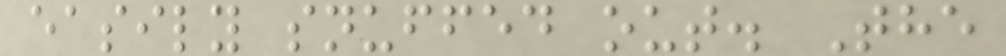easily snuffed out. The
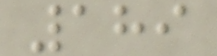189
